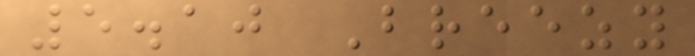5.10 Breezy
